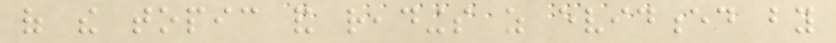of the topic and readings as evidenced by
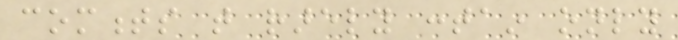comments that rarely contain only
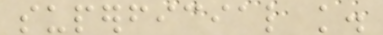superficial knowledge.
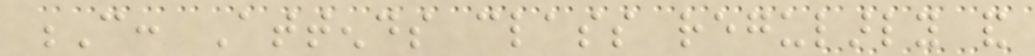C: Attends class regularly and
